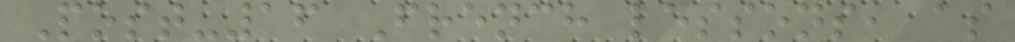Post-16 French lessons, as
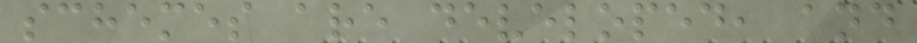schemes are developed, and
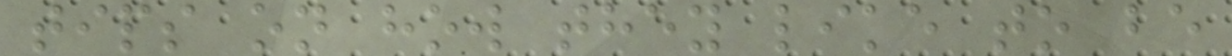tips on how they like to be
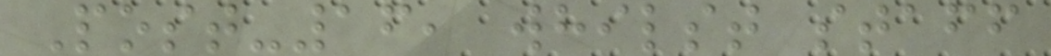Post-16, whilst staff
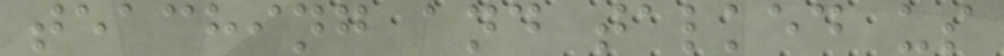teaching and talked us
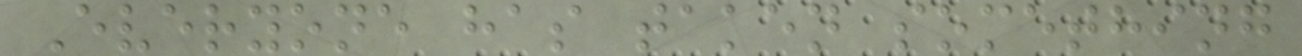Everyone has taken something
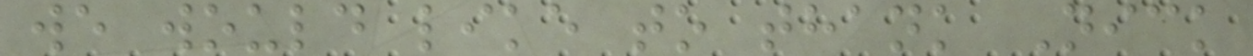we would like to thank Nick
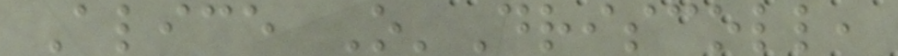Alice O'Driscoll,
